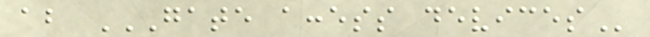about GATE ACCESS DEVICES
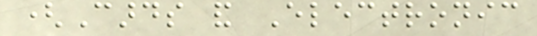(Cards and Electronic
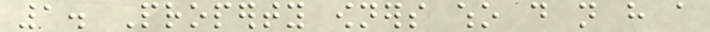1. Property owners who do not have a
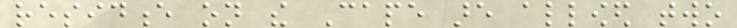residence on the Cape are allowed two
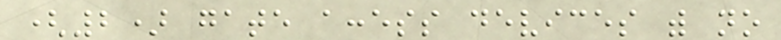(2) gate access devices with no
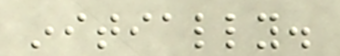initially.
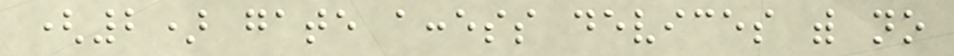(2) gate access devices with no
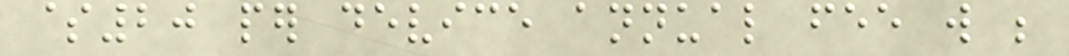$20 per device annual fee will be
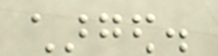charged.
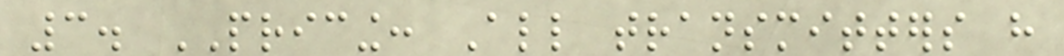3. PRICING: All transmitters have
